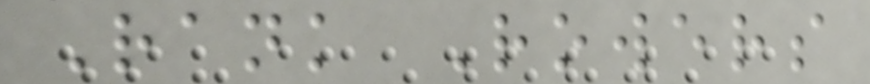Rank Rowers
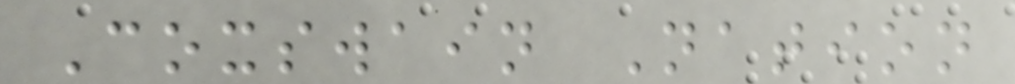Coxswain Nation
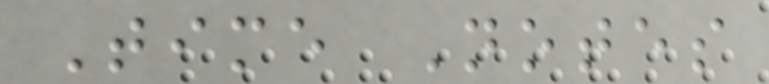Time Notes
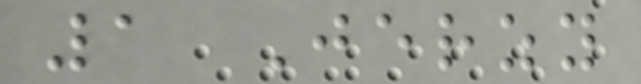1 Jerzy
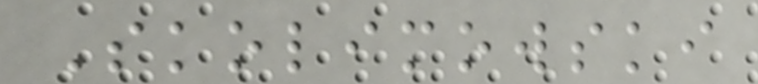Skolimowski
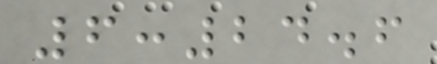6:24.6
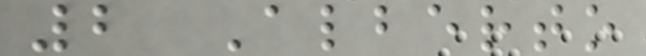2 Alberto
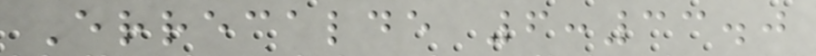Errecalde 6:33.0
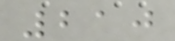210
